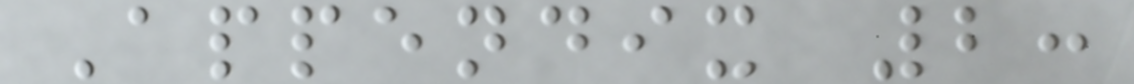Appendix 2:
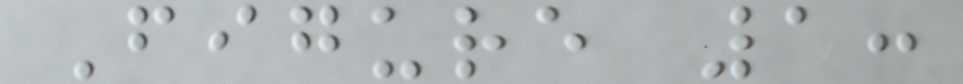Figure 1:
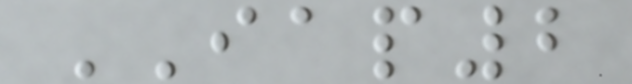IAP2
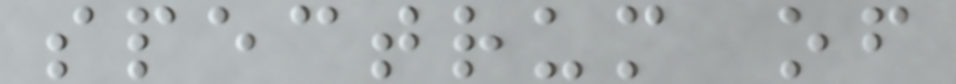spectrum of
